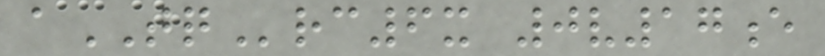aTQrc6x 0v17e
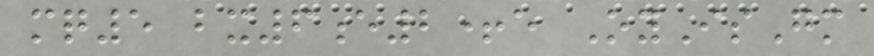mq5 bx6e2+e OyIsGm
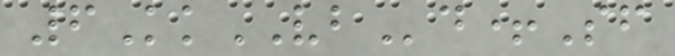6KkVBd+Sf
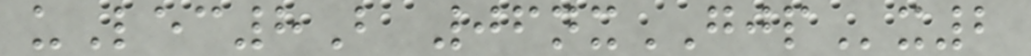uLec8B 06nxGJPx2
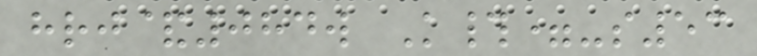hrj&084w K#=-s53
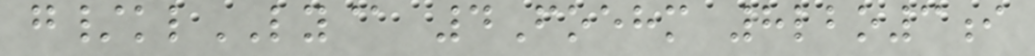g/klLY@ 4Foehm 8lbo3i
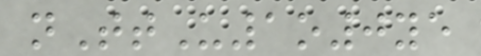nTtU1o0ye
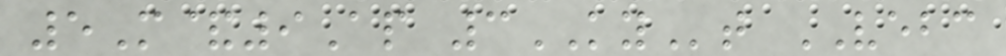5M&9Ap 3KYt VEBC
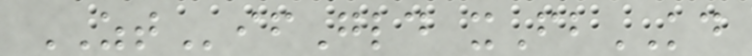ZTifGld xFbKD
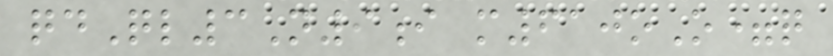qdQl3N9i m610oO=q
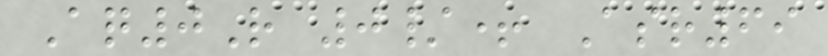Aq0R 0/+ Asr69
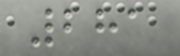281
